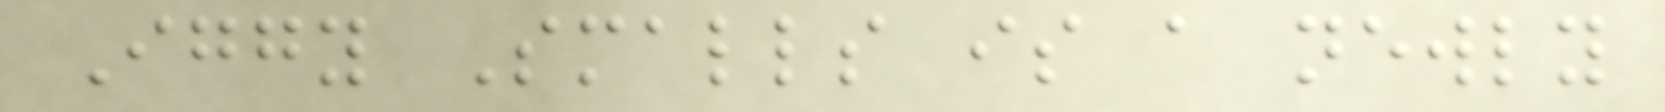Iggy Smalls is a newly
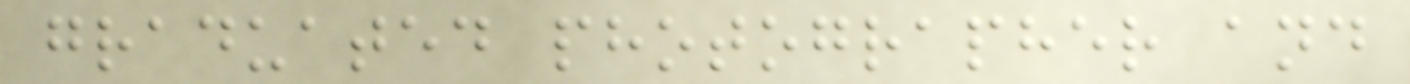graduated photographer and
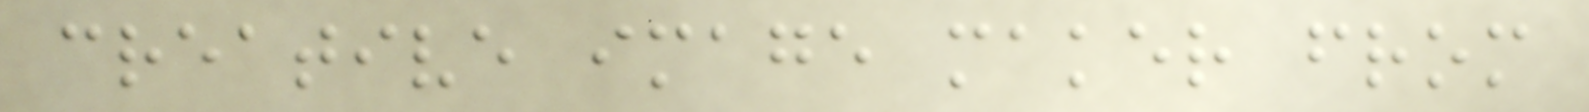creative image maker from
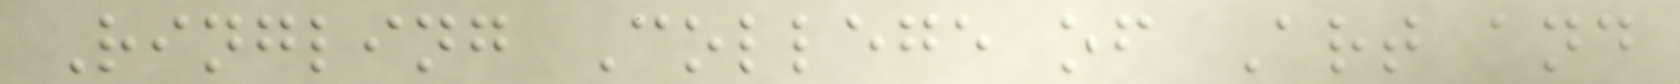Ringling College of Art and
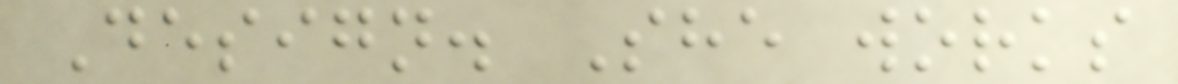Design. She works
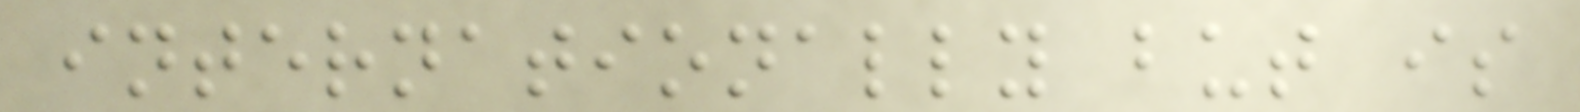internationally but is
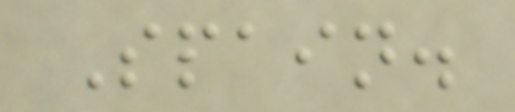Spain.
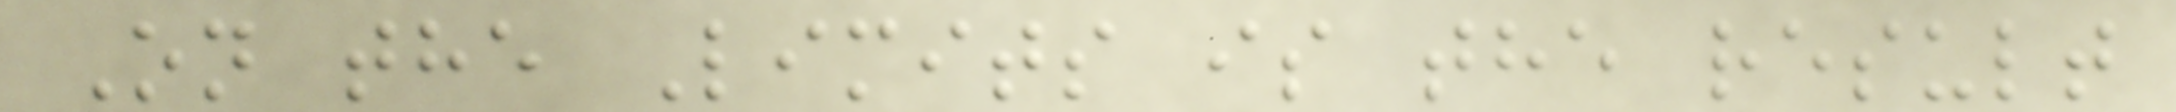On the Limits is the result
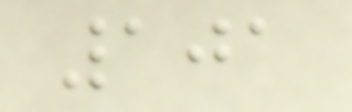101
